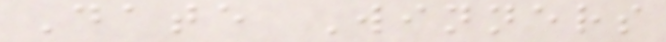Date Winners
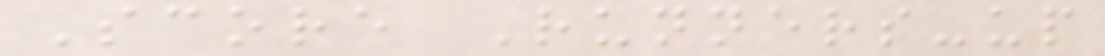Score Runners-up
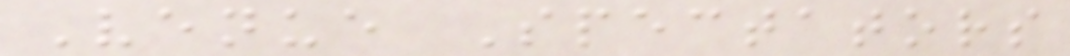Venue Spectators
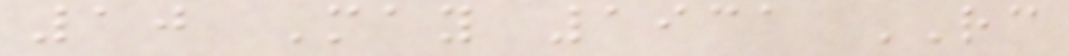10 May 1931 RC
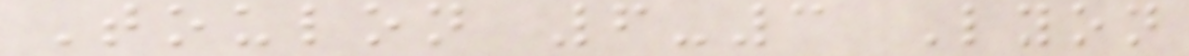Toulon 6-3 Lyon
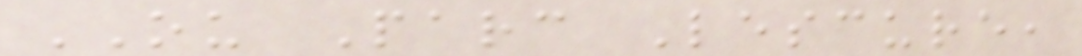OU Parc Lescure,
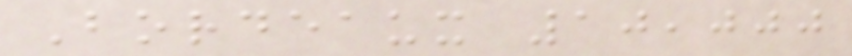Bordeaux 10,000
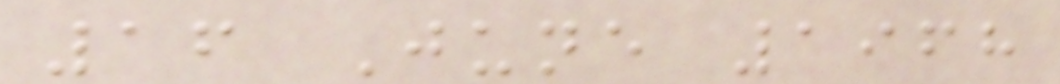16 June 1968
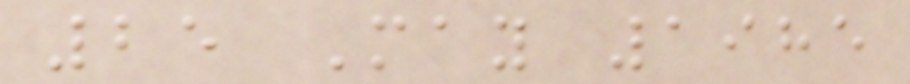25 May 1985
